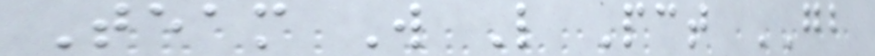Team W L Pct GB
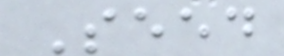Seed
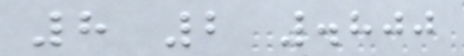8 2 .800
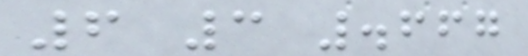6 3 .667
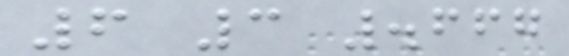6 3 .667
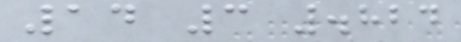14 3 .824
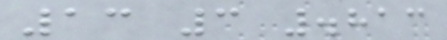13 3 .813
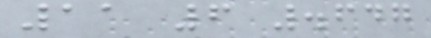11 6 .647
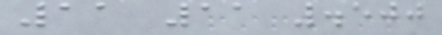11 11 .500
